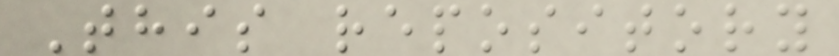This repository
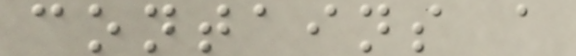contains a
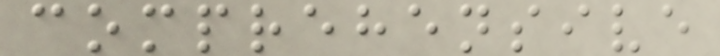comprehensive
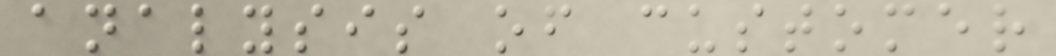analysis of customer
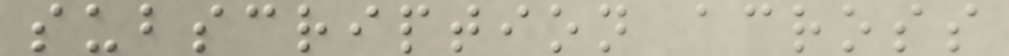subscription across
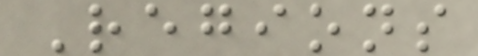Regions
